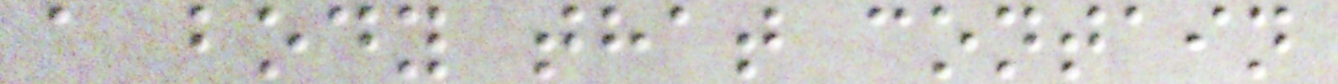a body that contain
